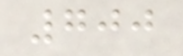700
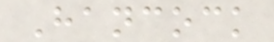Hancock
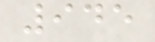945
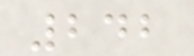242
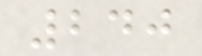240
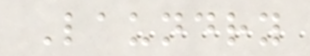Laundry
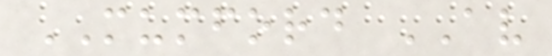MUMFORD AV
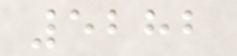5282
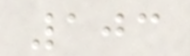103
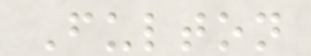Fulton
